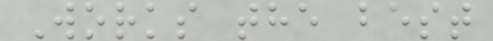Works the best
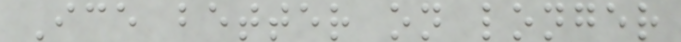Ice better on longer
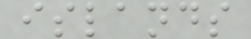islands
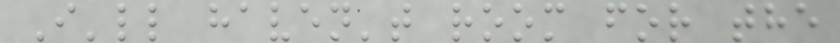I'll haven't room for the
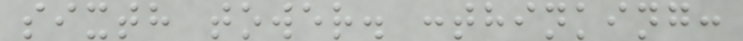sixth tower. :thinking:
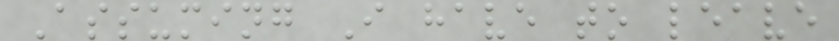Assuming I have to leave
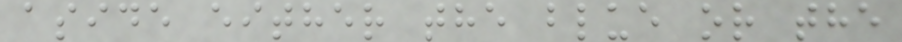aside either the blue or the
